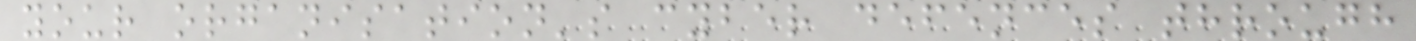your organisation's cyber defences through
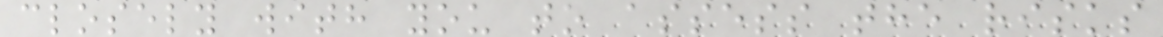closely with you to assess the risks
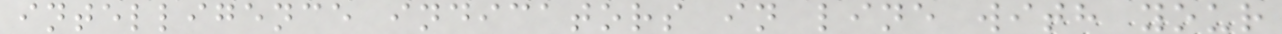intelligence indicators in line with your
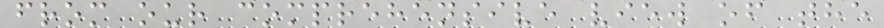from our comprehensive view of the
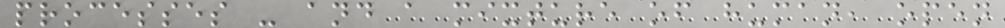processes - and a mixture of human, open
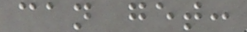can get:
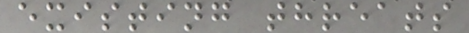existing threats
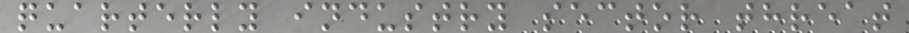quarterly industry sector threat
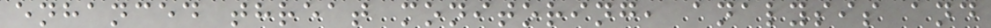enhanced threat monitoring, analysis and
